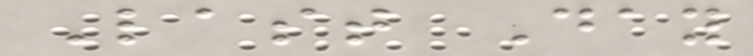Last Day
